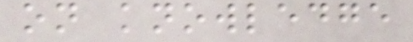on knowledge
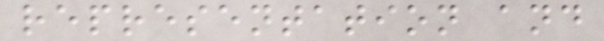representation and
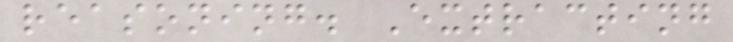reasoning. Extracting
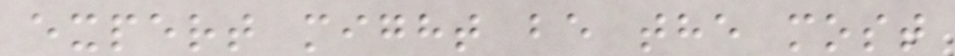expert might be the most
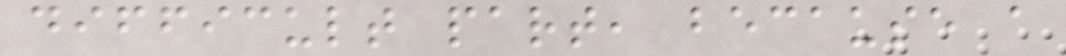difficult part, because a
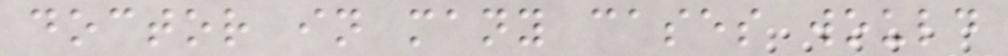doctor in many cases would
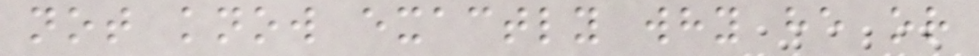not know exactly why he or
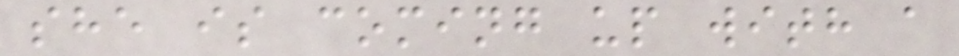she is coming up with a
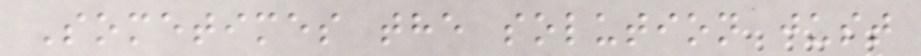Sometimes the solution just
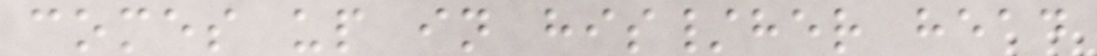comes up in his/her head
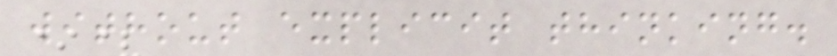without explicit thinking.
